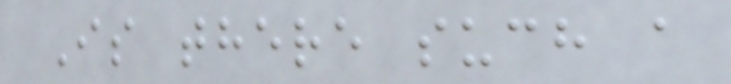Is there such a
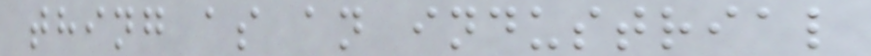thing as an industrial
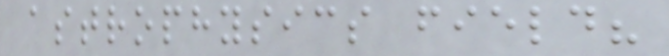astrophysics field?
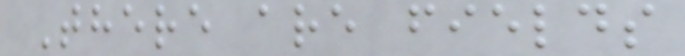There are fields
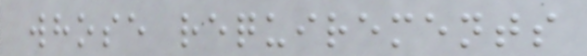whose requirements
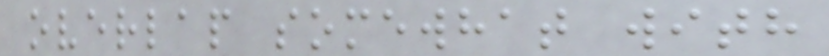overlap somewhat with
